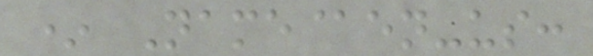* Name@en-us:
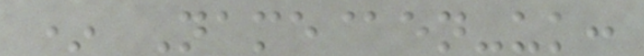* Name@en-uk:
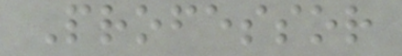Professor
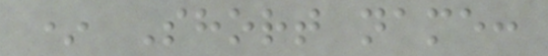* Short name:
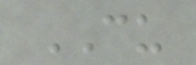CU
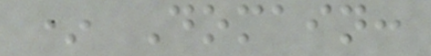* Domain:
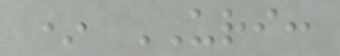* URI:
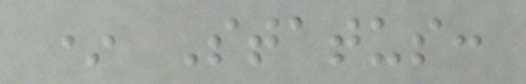* Status:
